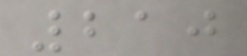210
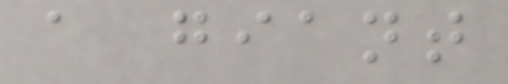a giant
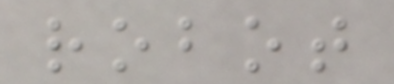robot
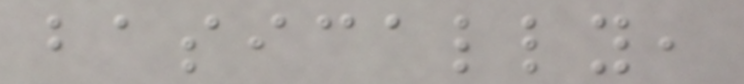basically,
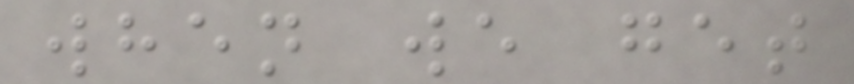when we get
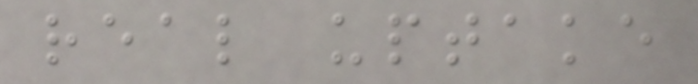real uptake
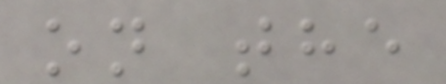on the
